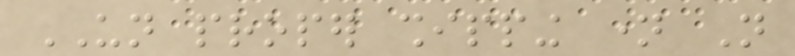UN proper shipping name Not
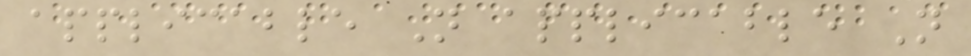applicable Not applicable Not
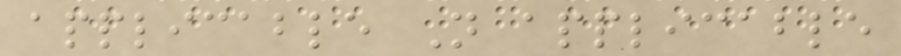applicable Not applicable
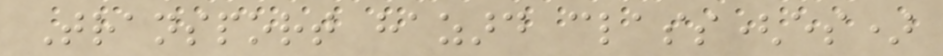Transport hazard class(es)
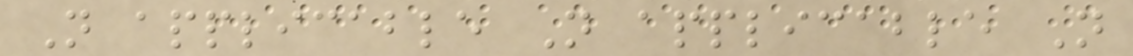Not applicable Not applicable Not
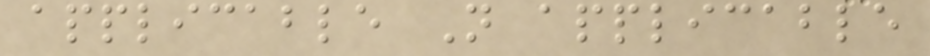applicable Not applicable
